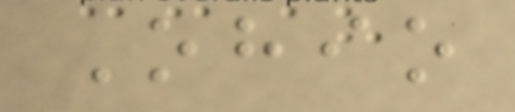Ohio
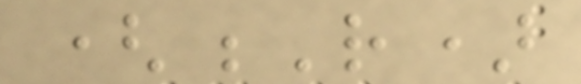(R)
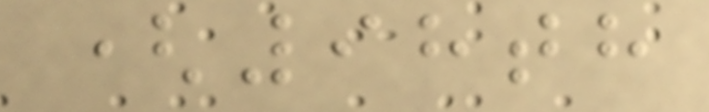(98th
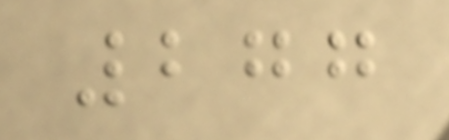277
